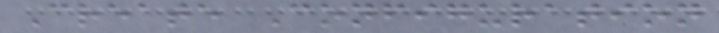Create Configuration
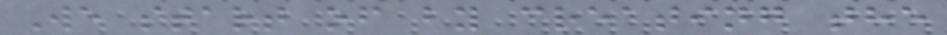We start of by creating the
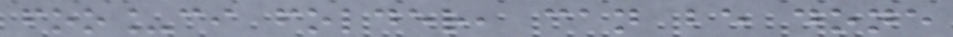foo_ci folder, can be done
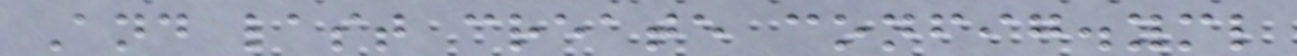And last create config.yml
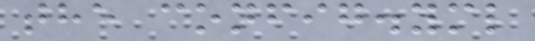the config.yml
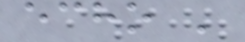echo '
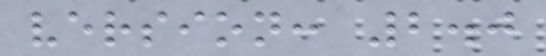version: 2.0
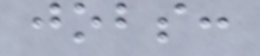jobs:
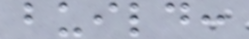build:
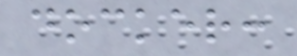docker:
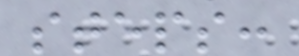steps:
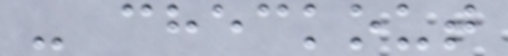- checkout
